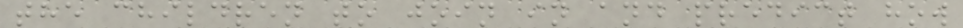the children to join in and predict how
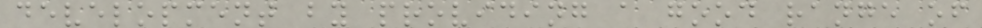development by providing a good range of
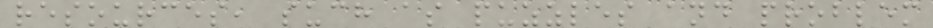resources, such as puzzles and problem
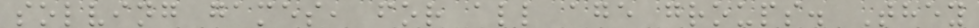solving games, for all age groups. They
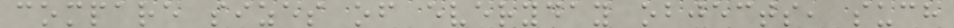compare sizes of everyday objects, such
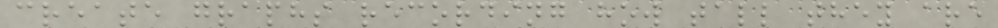create graphs recording how tall they are
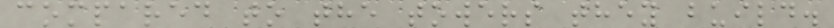compared to the towers they build.
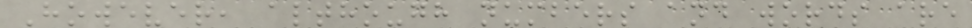However, although numbers and words are
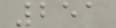251
